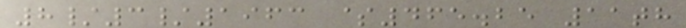8/3/1963 $465.25 11th
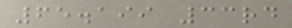65.199 33rd
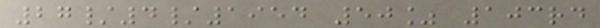27/4/1954 50% 103rd
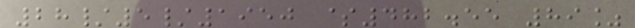28/5/1950 $482.55 89%
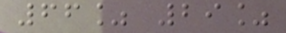66% 29%
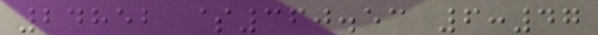24852 $360.53 6:47
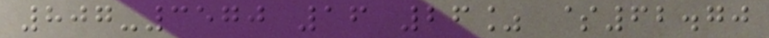807-3570 16 26% $62.70
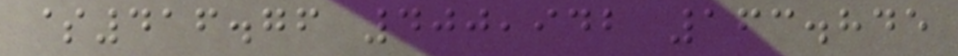$416.76 400,942 163.845
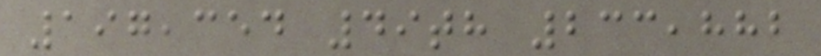197,354 49th 233,882
